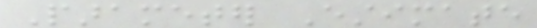Parameter Estimate
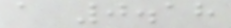a 0.18
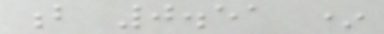b 0.51 *
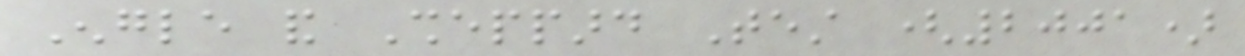Engle and Sheppard Test (2001)
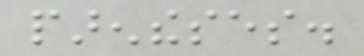parentheses.
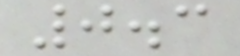0.3
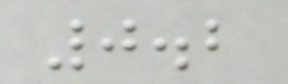0.2
